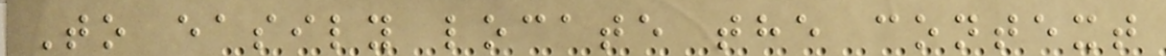To easily locate the context
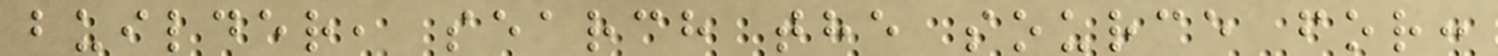builder, search the source for:
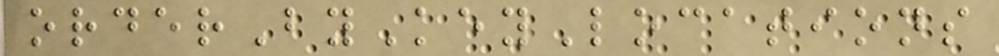orderByKeyLocations
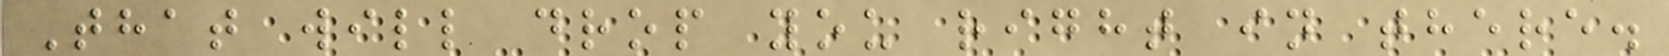That will drop you right in there.
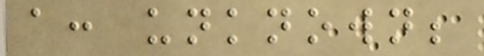a: unknown;
